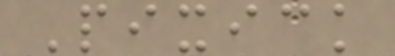Pixick
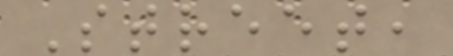Street,
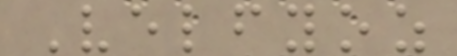Velfyoz
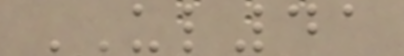UL41
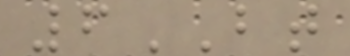6BT
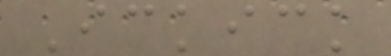Ickick
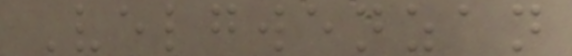Velgwenzan
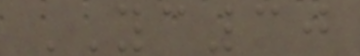YC30
